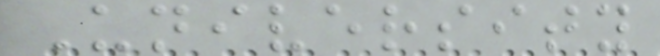University
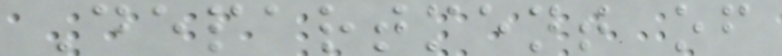Department of
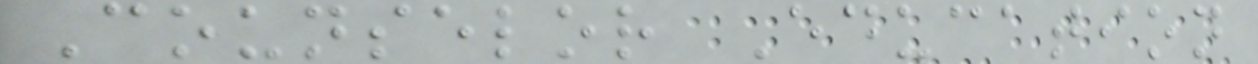Counselor Education
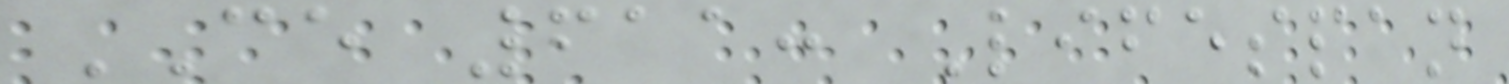CE 611: Lifespan
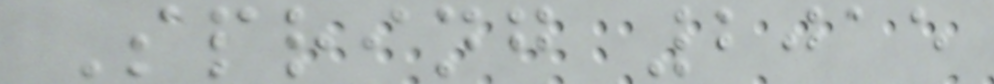Spring 2015
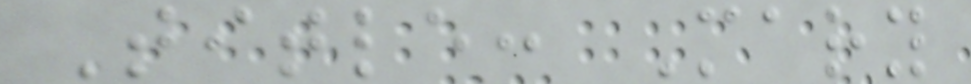Title: Mary
